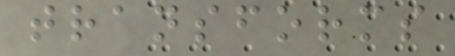transforms
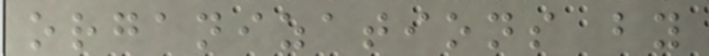organizations by
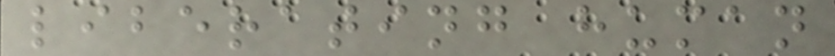liberating human
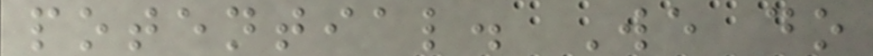potential. We do
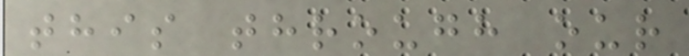this through our
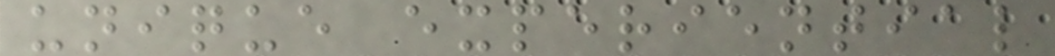unique experiential
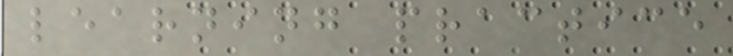learning practice
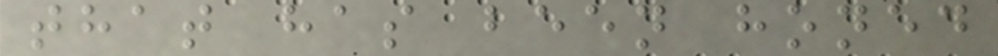that has been honed
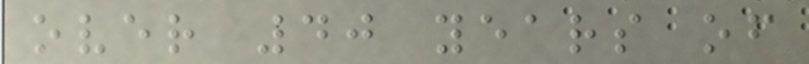over 40 years of
